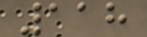118
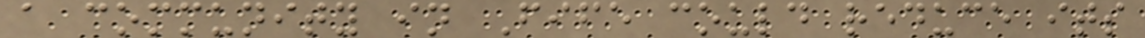a community in Fife could reduce its
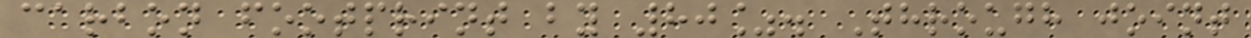carbon footprint by 80%. Through joint
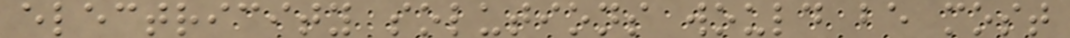electricity solutions would be most
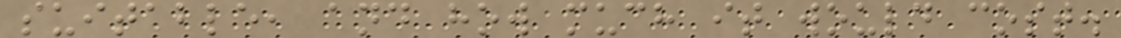suitable, and how much it would cost.
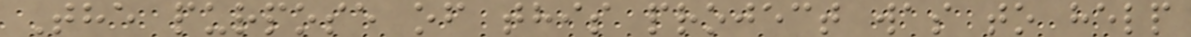The purpose of this project was to help
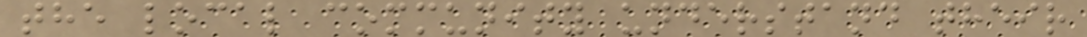the local community understand their
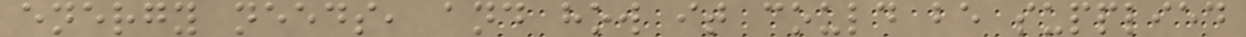energy needs, and how it could be supplied
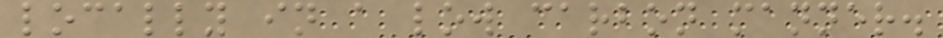locally in a low carbon manner.
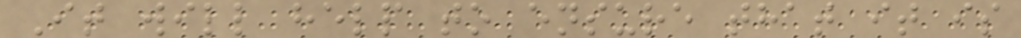It will help to ensure that it is
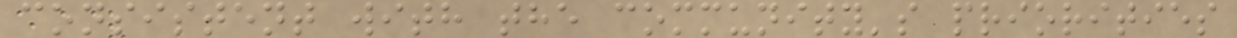consistent with the community's priorities
